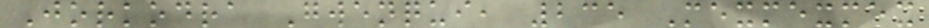Jorkodra Gwenqui, 235 Mexmexmex
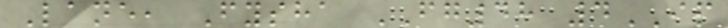Lane, Fysha FG48 4IP
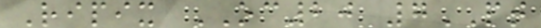Ripix OC20 7PT
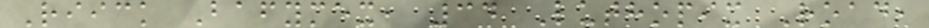Riick Bafymex, 34 Luthopix Road,
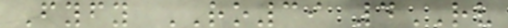Fyfy RO39 4RV
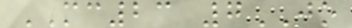MC23 7JO
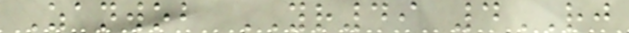Zanwob YR49 4RJ
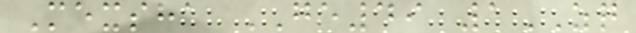Mexsha GE49 1ZQ
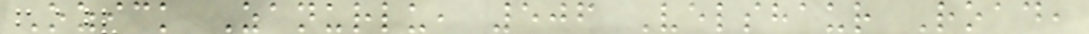Ozick Zanurlu, 506 Velshaur Road,
